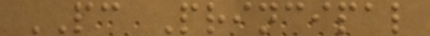PC Principal
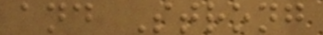and Strong
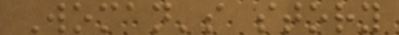Woman's story
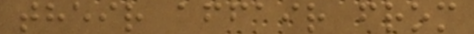their affair from
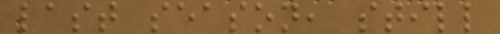last season, still
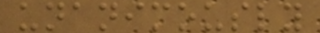unanimously
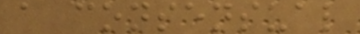a consensual
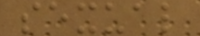sexual
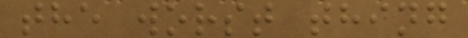the worst thing
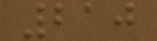210
